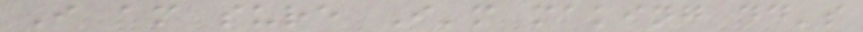I am sure I'm making dd's
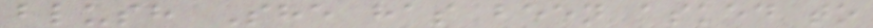blush She has been asked to
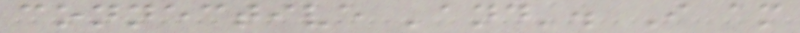connective 'and'. I am
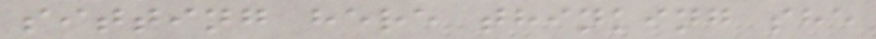sitting here thinking she
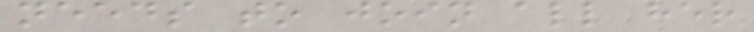needs to join all her
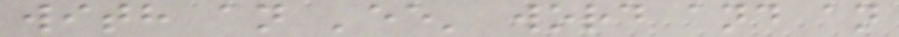with an 'ee' word and an
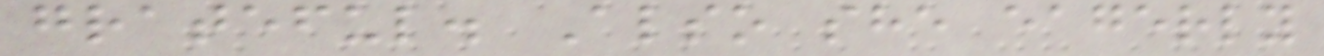grateful. Also she eagerly
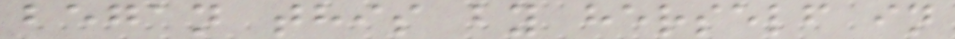began this by herself in
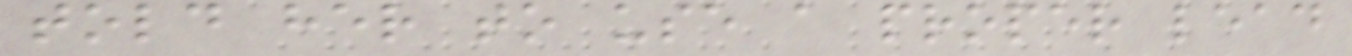told her to use a proper lead
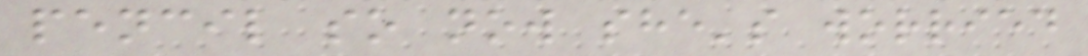pencil so now she's worried
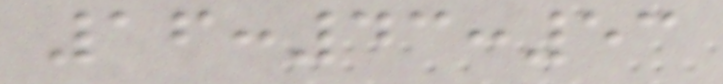16:43:53
